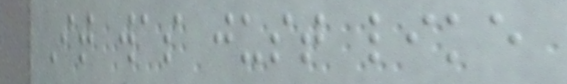It was just like
